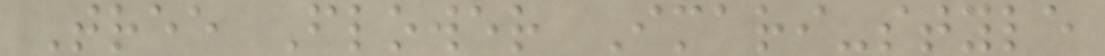Tree Flower Imari-style
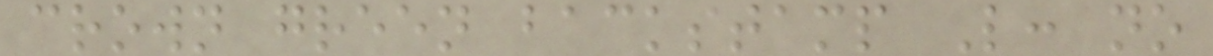crown green backstamp L: no
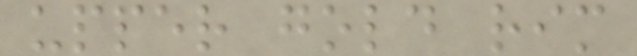upper gold rim
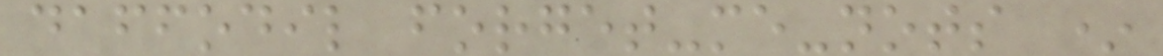daffodil forget-me-nots *
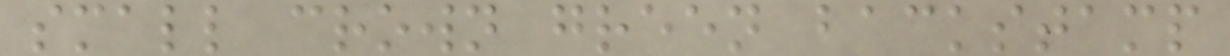small crown green backstamp
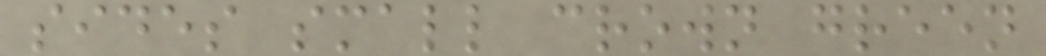sides small crown green
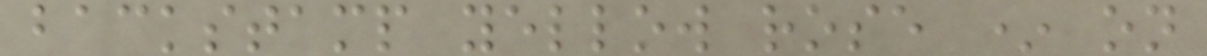backstamp yellow rose * on
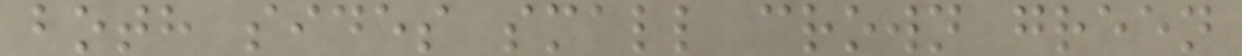both sides small crown green
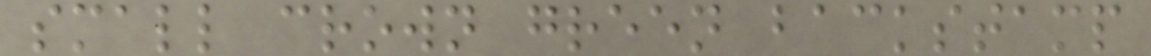small crown green backstamp
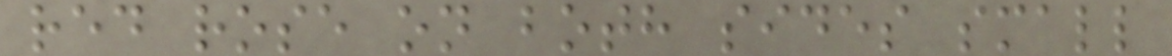red rose on both sides small
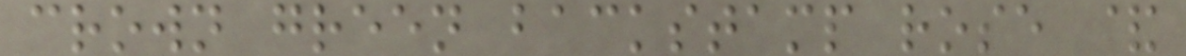crown green backstamp rose &
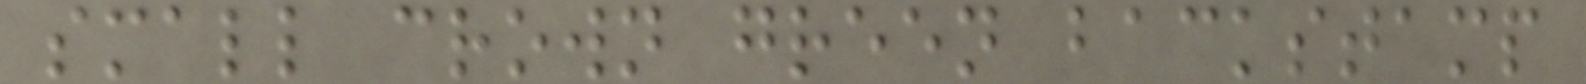small crown green backstamp
